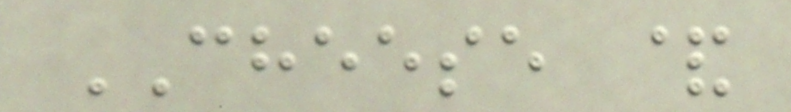CHEESE &
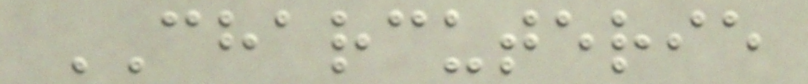CHARCUTERIE
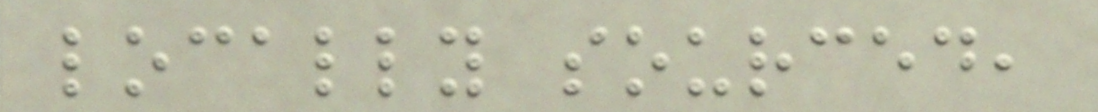locally sourced,
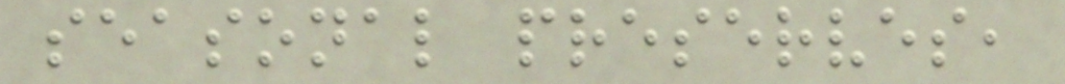seasonal preserves,
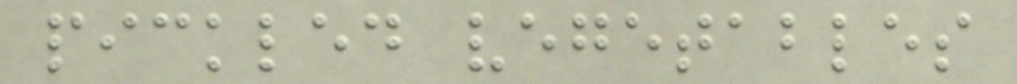pickled vegetables
